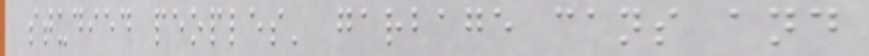studied peoples' garbage cans and
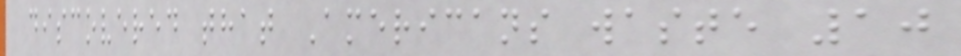discovered that Americans waste 10
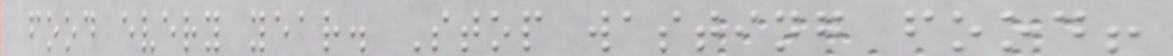food every year. Stop wasting food!
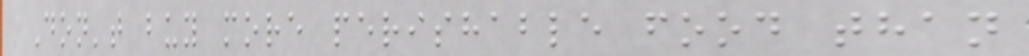Don't buy more perishable food than
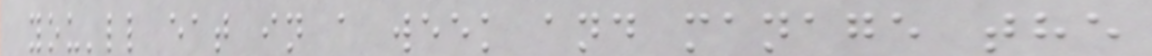you'll eat in a week and manage the
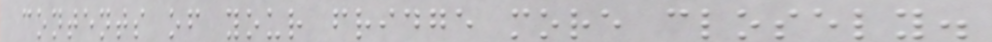contents of your fridge more closely.
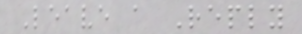Leave a Reply
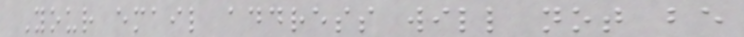Your email address will not be
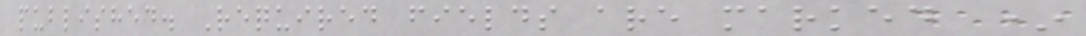published. Required fields are marked *
